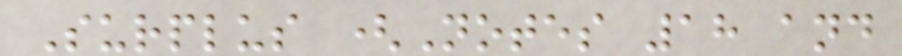Surplus (Notes 18 and
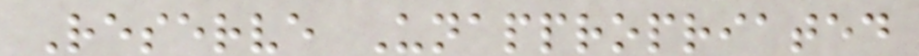Reserve Unappropriated
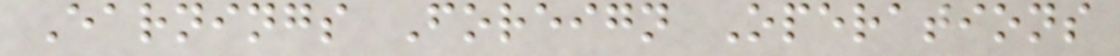Earnings Foreign Operations
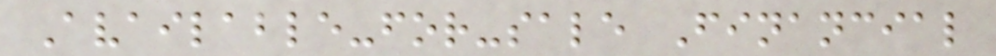Available-for-sale Financial
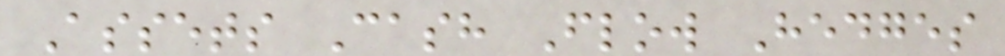Assets Cash Flow Hedges
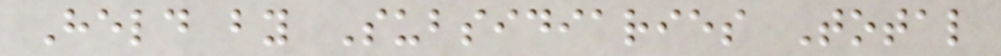Held by Subsidiaries Total
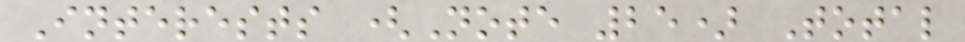Interests (Note 25) Total
